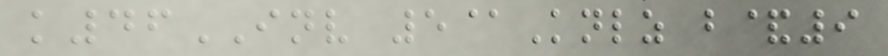k46INV 5@Knlz b&9
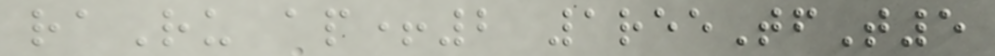raRu ap+2 1reeTfT5
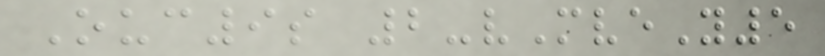Ouc9s 2-vMveY5
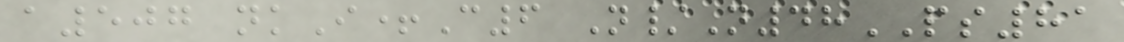a507 nkI+C6 N/N48PS81
